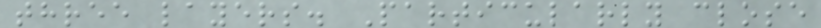three layers. Particularly close
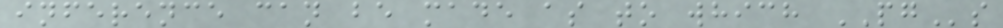inference can be made as to which PGs
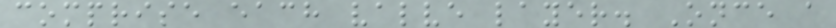comprise each valve layer. Once a
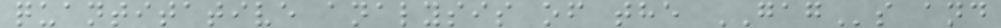quantitative analysis of the GAGs and
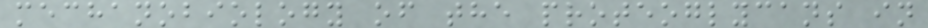mechanobiology of the proteoglycans in
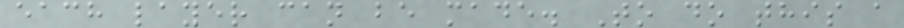each layer can be made. To do this a
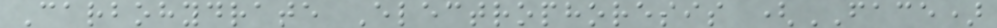Carbohydrate Electrophoresis (FACE)
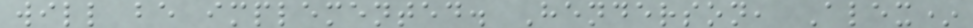will be implemented. Henderson, Alex*
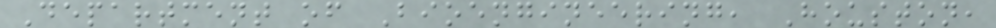Department of Bioengineering, Houston,
